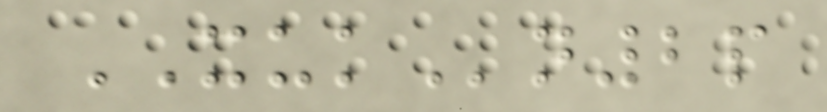XUKn2p
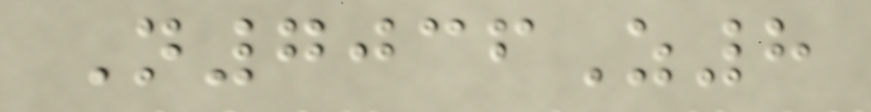N7036Z8
